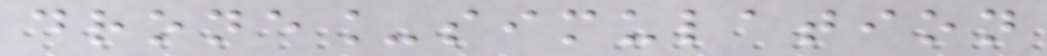drone_simulation
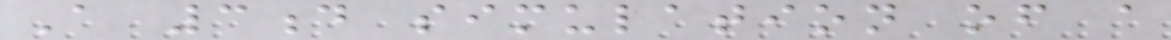A 3d simulation of a
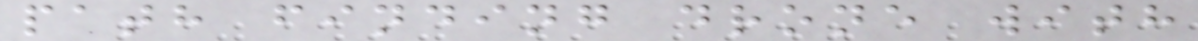path finding drone with
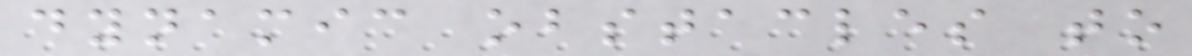dynamic obstacles to
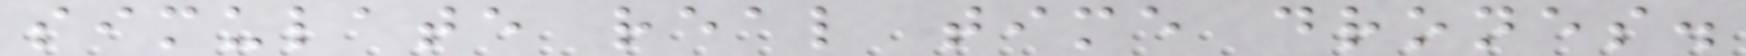simulate real time drones.
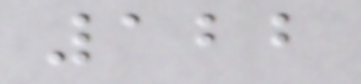122
